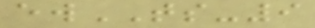ewTS-9
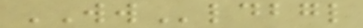WWldbgl
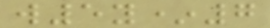w5y*7
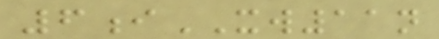6iXW11n
